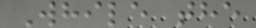While the
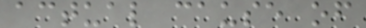actual cause of
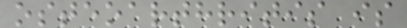osteoarthritis is
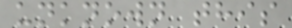unknown this
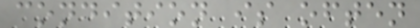condition is often
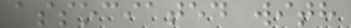associated with
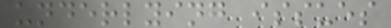underlying issues
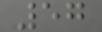57
